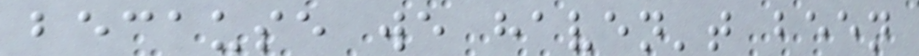because we haven't been
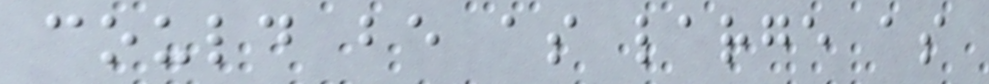could be as large as
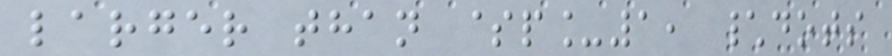larger than $p_1, \dots
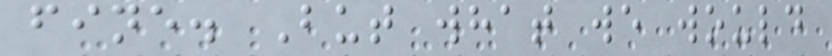fine. But what we would
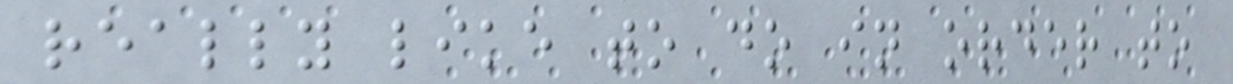really like to do in order to
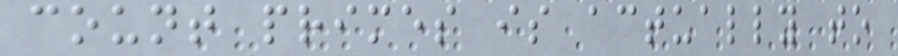count primes is actually to
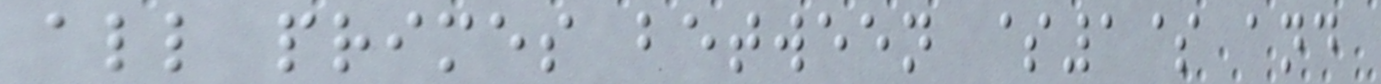all primes between $1$ and
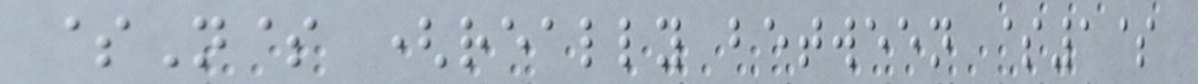$N$ (really between $1$
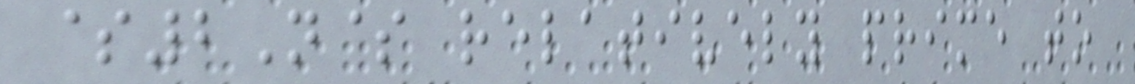$2N$ relatively prime to
